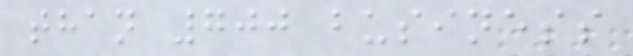than 700 business
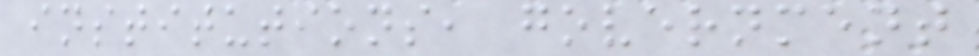institutions, government
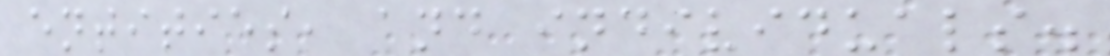entities, and individuals.
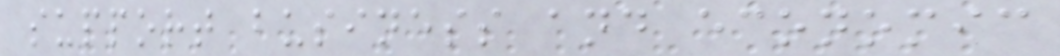support business and economic
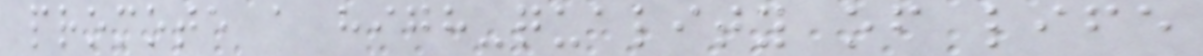promote a high-quality of life
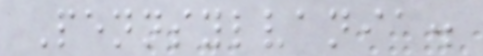Pennsylvania.
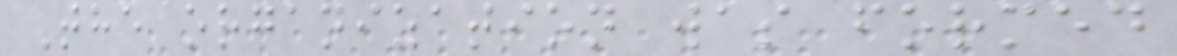The organization was formed
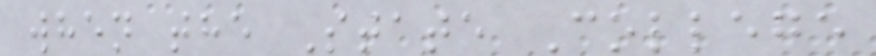when the State College
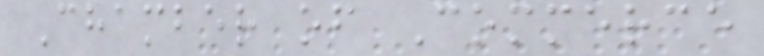Chamber of Commerce
